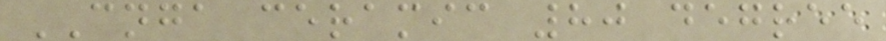CNGA ceramic 80 degree
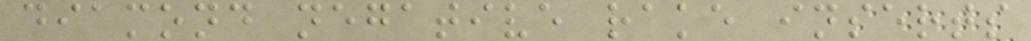diamond negative rake inserts
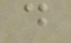d
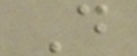D
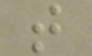t
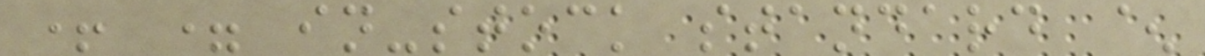+ = in-stock standard ^
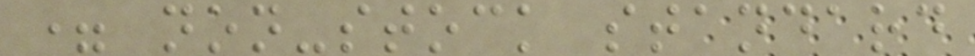= non-stock standard
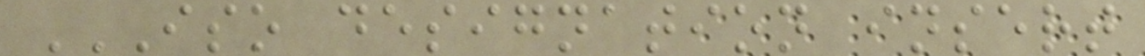ISO DESIGNATION INSERT
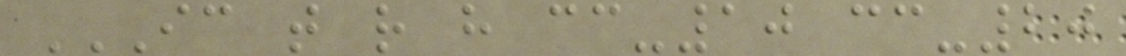IC T R H CC-10 CC-20
